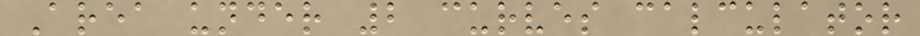Area under 2 curves calculator
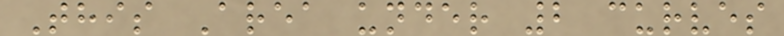This Area under 2 curves
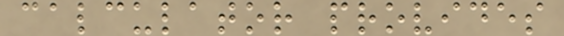calculator provides
